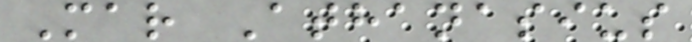Mar Athanasius
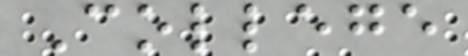College
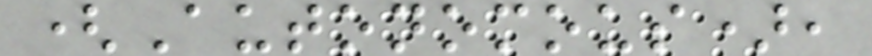(Autonomous),
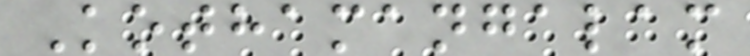Kothamangalam
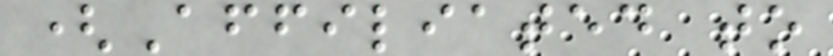(Affiliated to
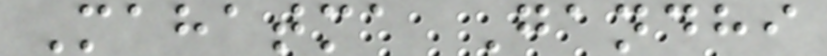Mahatma Gandhi
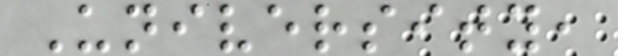University,
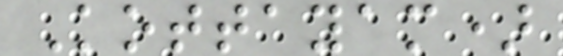Kottayam)
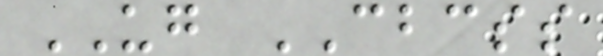UG CBCSS
